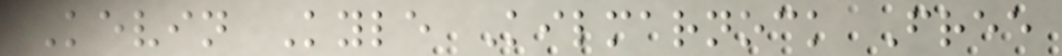Kevin Kyle Kilmarnock Free
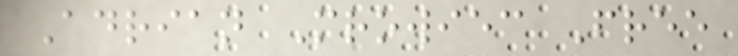Adrian Mrowiec Free
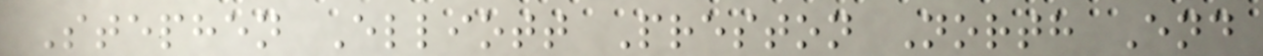Stephen Elliott Preston North End
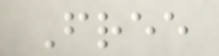Free
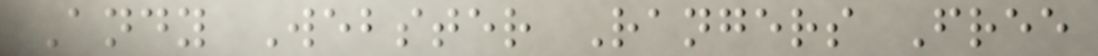Andy Webster Rangers Free
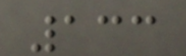133
